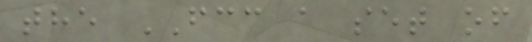the FCC a set of
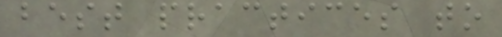best practices to
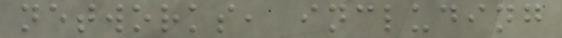networks, including
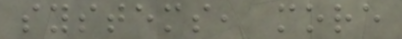systems, more
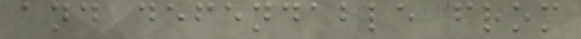and defendable from
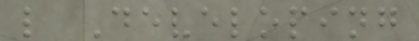l Developing
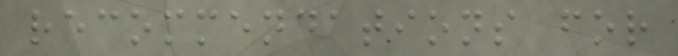recommendations for
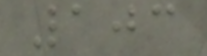103
